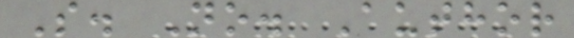S. No. Author
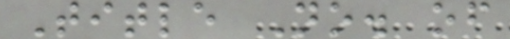Title No. of
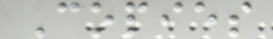Copies
